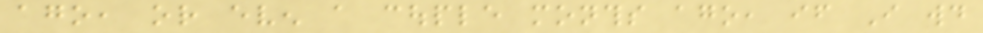ago, or even a couple months ago, if I would
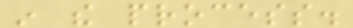in the process.
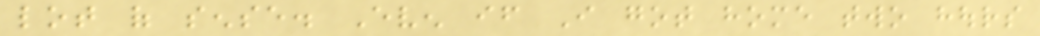lot of sense. Even if I got home two hours
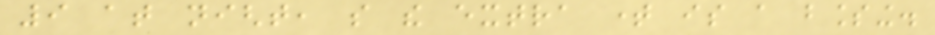9 at night, so the extra time is a blessing.
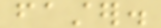faster.
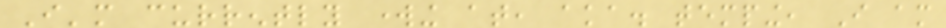I'm currently working at, aka. temping, I am
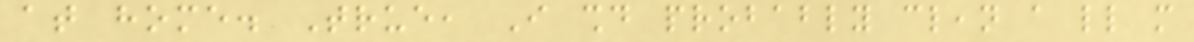at home. True, I should probably clean a little more
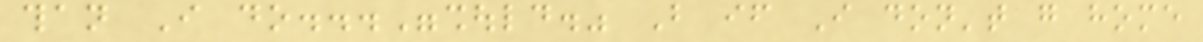than I do..."should." But if I don't go home
